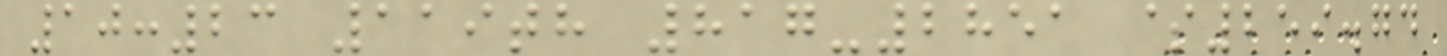10:23 119th 817-2851 $259.74
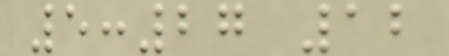5:27 12
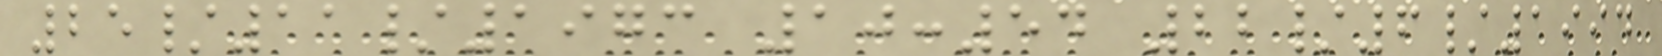25/11/1973 10:54 22/6/1994
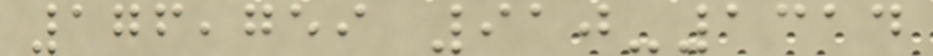176,759 910-1314
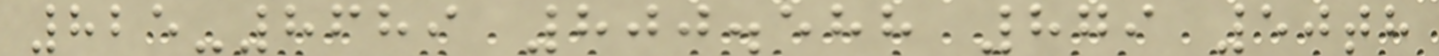825-8689 800.588 879 50th
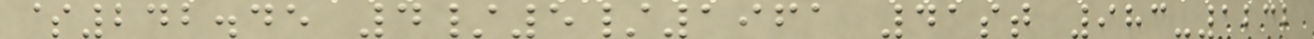$242.45 4/5/1961 41st 983-1232
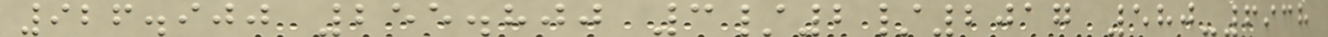926.900 255.800 3/2/2017 580-6938
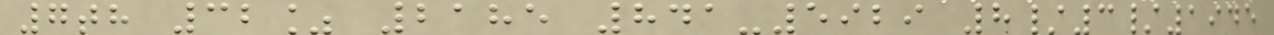7th 32% 2185 841-5929 8/3/1945
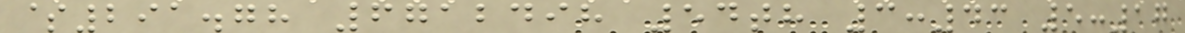$291.78 6712498 54th 3:43 5:17
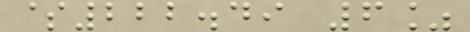$222.49 6%
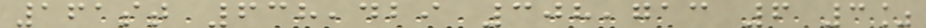161st 638,429 308,713 6 3%
